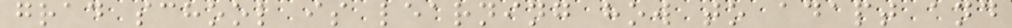grad school is learning how to adapt and
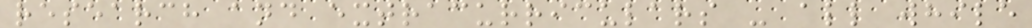research and extracurriculars - all while
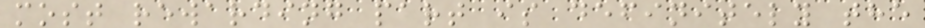most rewarding part is definitely the
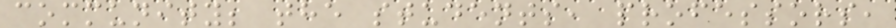community; the students, professors,
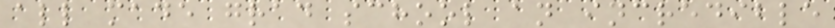all made grad school an incredible
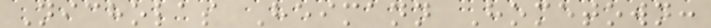Nicholas Heimann Hometown:
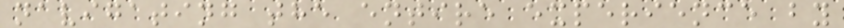navigating the entire experience by
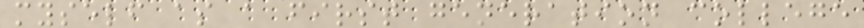myself as a first generation college
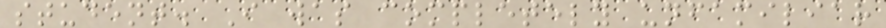student. I was completely unfamiliar
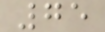75
